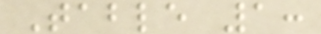Table 1:
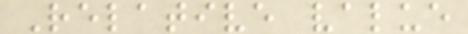Relative value
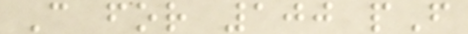C for 100 pF
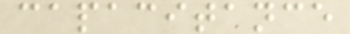capacitance
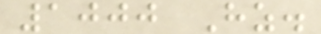1000 Hz.
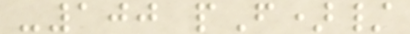-100 pF)/
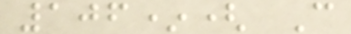106*( C
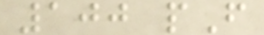100 pF
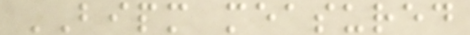BIPM measured
